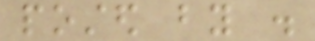posted by .
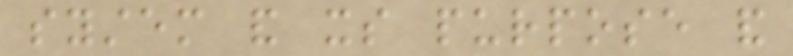system and its purpose and
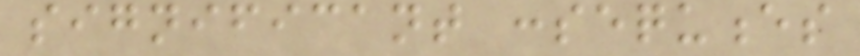significant consequences
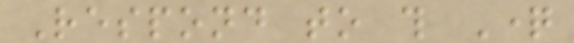Respond to this Question
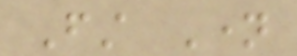First Name
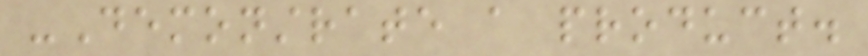-Demonstrate a product.
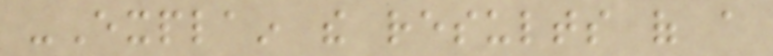-Explain the results of a
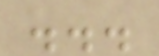...
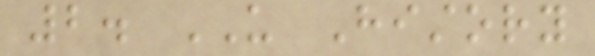2. US History
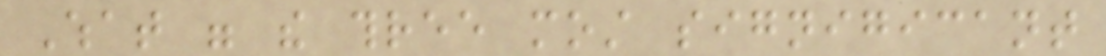What were the three most signigicant
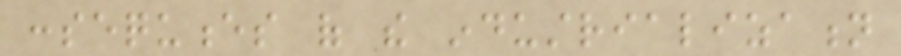consequences of the industrialization
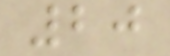20
